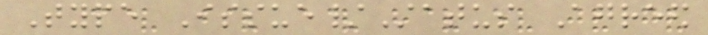Type Issue/Status Agreed
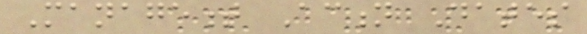Management Action Dates
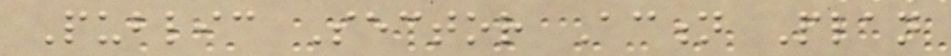Public Sector Action Plan
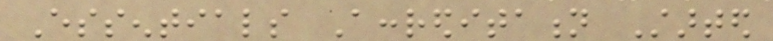Essentials Accreditation Started
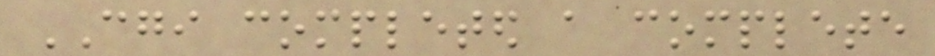CGI completed a complete
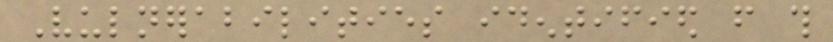Vulnerabilities identified from this
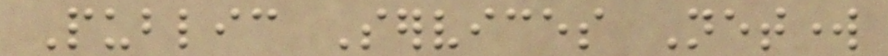Public Services Network
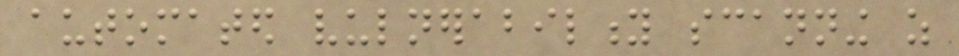automated vulnerability scanning as
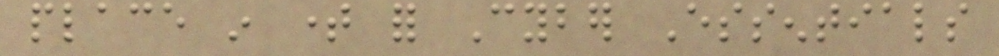place in time for Cyber Essentials
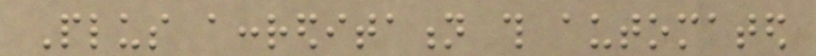Plus accreditation this automated
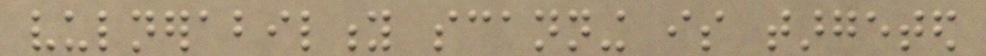vulnerability scanning is targeted
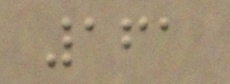161
